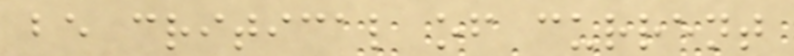be critical of current
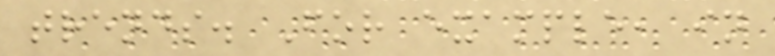trends. For example, in
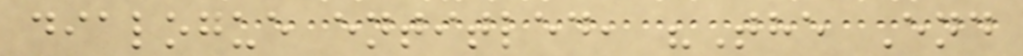dialogue entitled, "The End
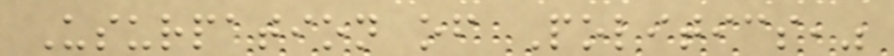Usurpation of Politics,"
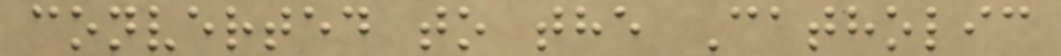converted to the Catholic
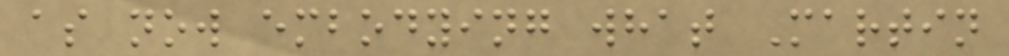as now embodying what Martin
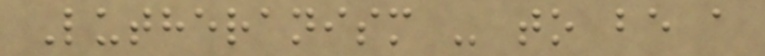Lutheranism - to be a
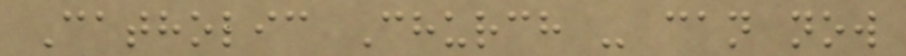Catholic Church - can now
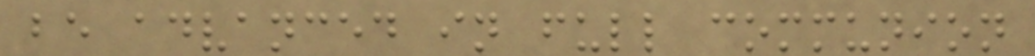be advanced in full communion
